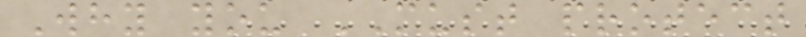Why you MUST protect
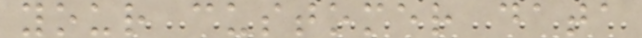your customer data
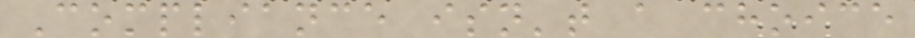Compliance isn't a choice
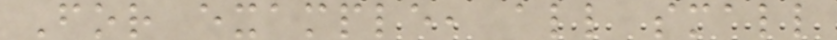For example, all small
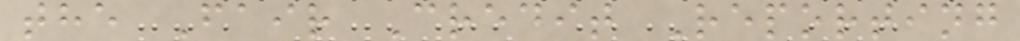the Fair Credit Reporting
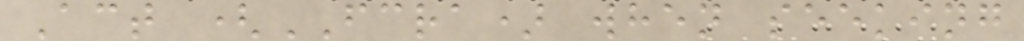Act (FCRA) when seeking
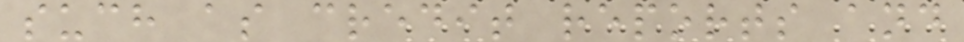such as credit reports and
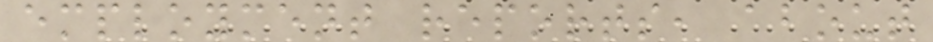employment reports, about
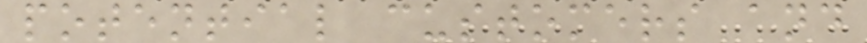potential customers and
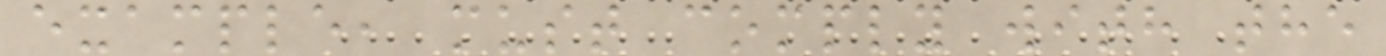example, must comply with the
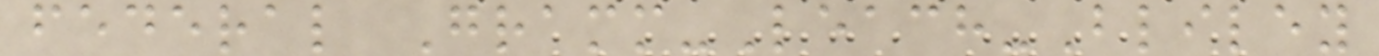federal Gramm-Leach-Bliley
